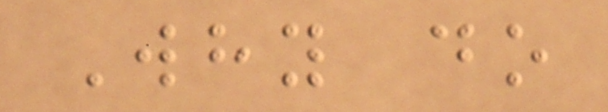Why do
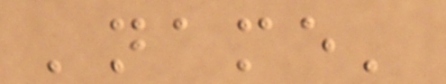'name'
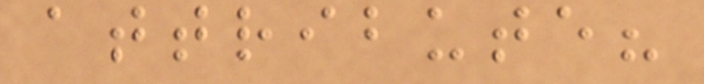attribute?
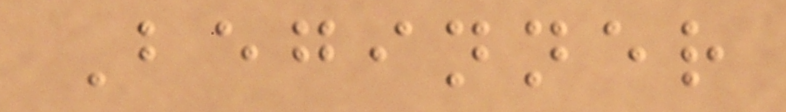Beginner
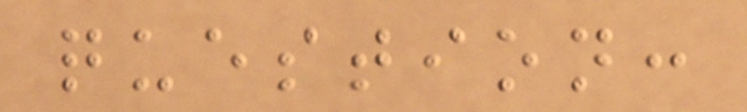question:
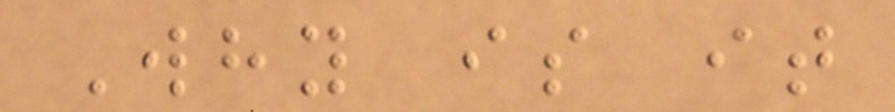Why is it
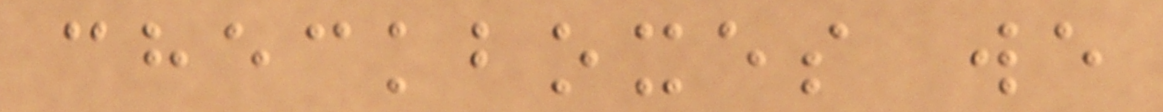checkboxes we
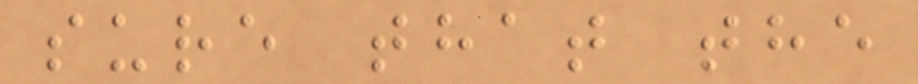sure that the
